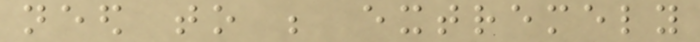need to be extremely
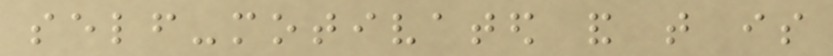self-motivated and that is
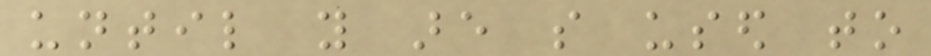until you are so used to
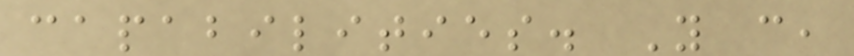capabilities. You can,
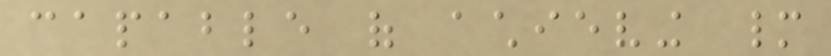capable of achieving many
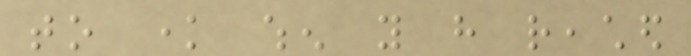to know when you have reached
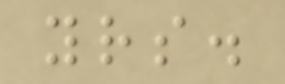yours.
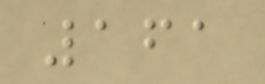161
